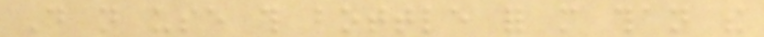Do not use this bottle for more than the
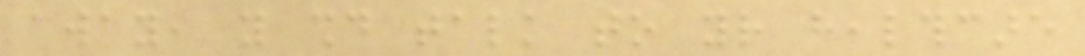away, you should talk to your healthcare
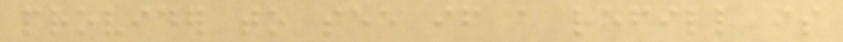provider to see if a refill is
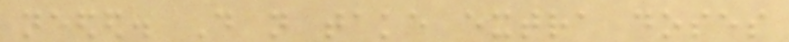needed. Do not take extra doses
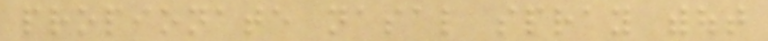propionate nasal spray without
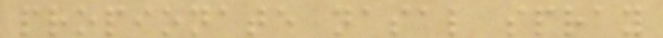propionate nasal spray
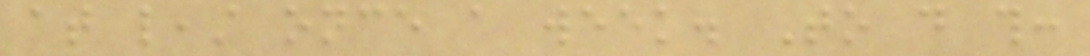at least once a week. To do this:
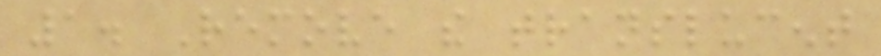1. Remove the translucent
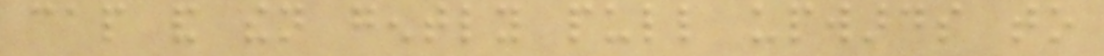cap and then gently pull upwards to
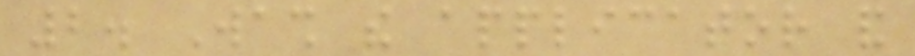2. Wash the applicator and
